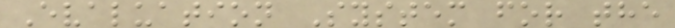Evaluation System for the
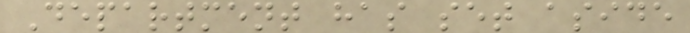Department has set aside
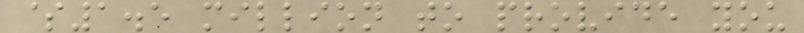$1.5 million to provide you
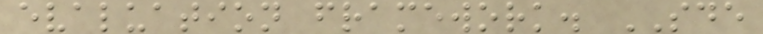evaluation framework. SDE
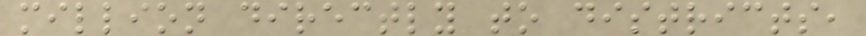million directly to districts,
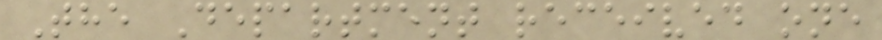The Department received one
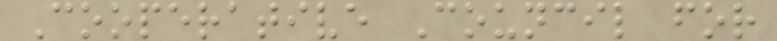Cooperative Council for
